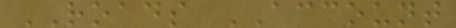ROADS ACCOUNT
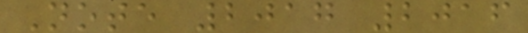Note 2017 2016
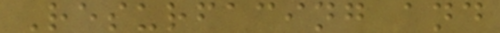Resurfacing and
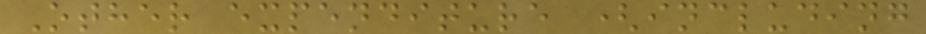Other expenditure (including
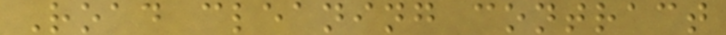Road cleaning contract
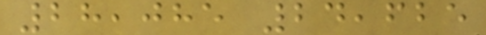28,085 24,625
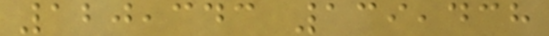120,343 139,438
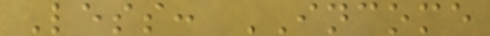Less: INCOME
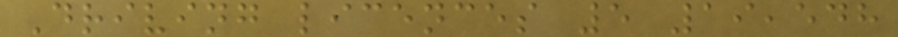Driving licences 5 19,548
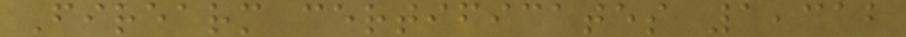Firearm certificates 1,312
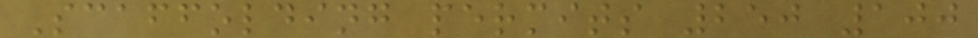Scaffolding permits 250 100
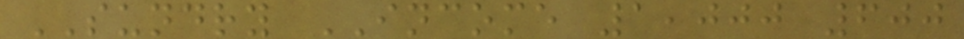SUNDRY INCOME 1,000 600
